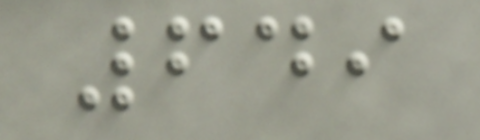649
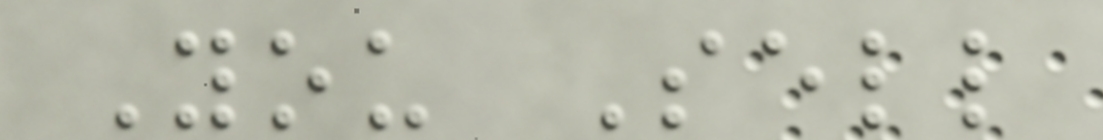You Sell
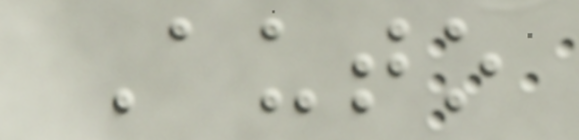Auto
